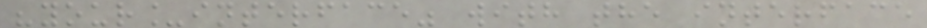"your_interface" with the interface
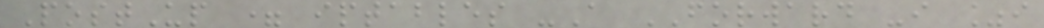PostUp = iptables -A FORWARD -i %i
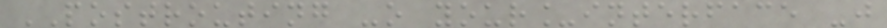POSTROUTING -o your_interface -j
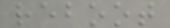reboot
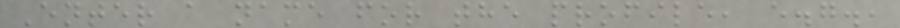Enter a name for the profile, e.g.,
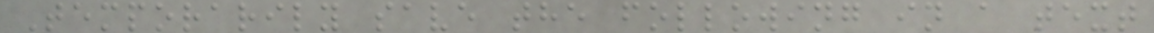Temporarily save the following in a text
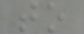to
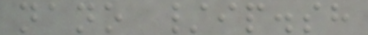nano /ip.sh
